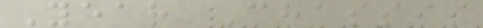Year Chassis
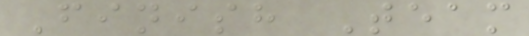Finish Team
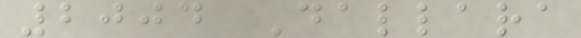2004 Dallara
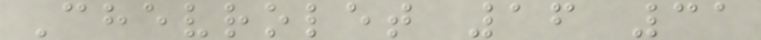Chevrolet 16 31
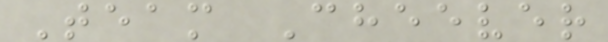Team Cheever
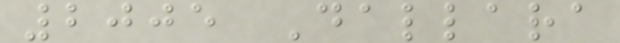2005 Dallara
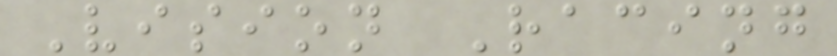Vision Racing
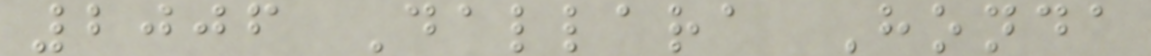2006 Dallara Honda
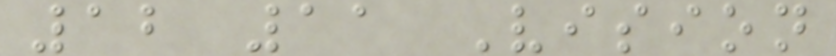12 11 Vision
